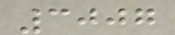3007
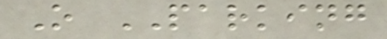O PARKING
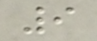9
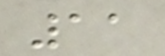11
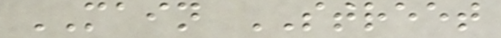MAIN STREET
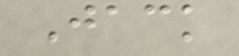Jack
